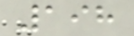198
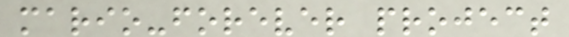mario-forever project
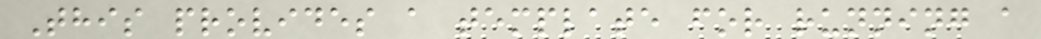This provides a template for running a
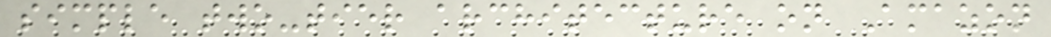simple two-tier architecture on Amazon
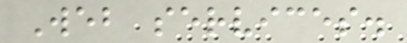Web services.
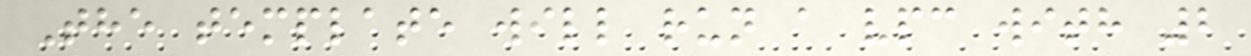The template will run a vpc with 2
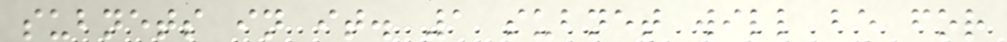subnets in it. 1 subnet will be for
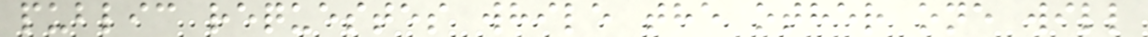public requestes while the other one will
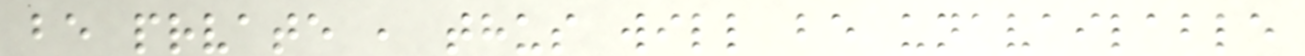be prvate , thus will be unavailable
